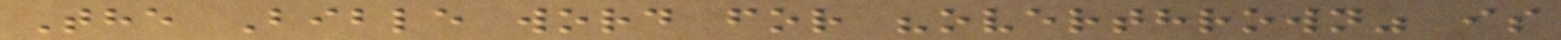The Bible word for "overthrown" is
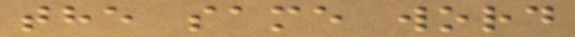the same word
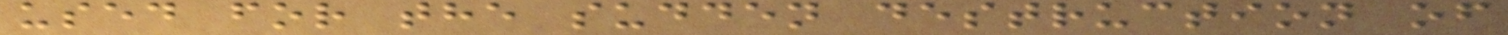used for the sudden destruction of
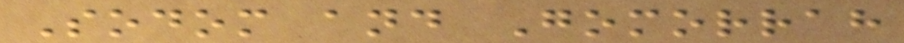Sodom and Gomorrah
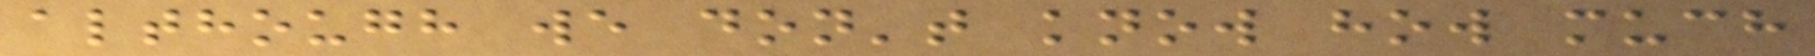although we don't know how much
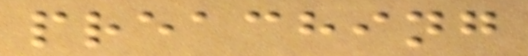preaching
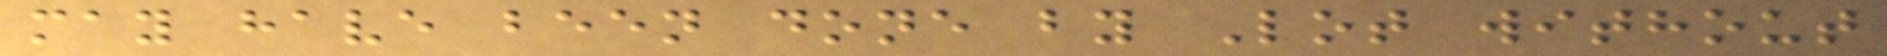may have been done by Lot without
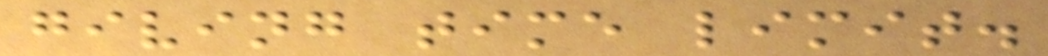giving time limit.
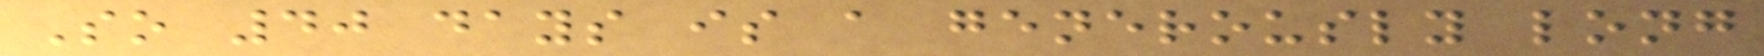So 40 days is a generously long
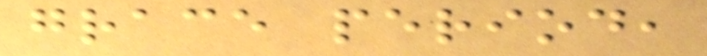grace period,
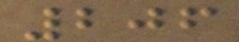206
